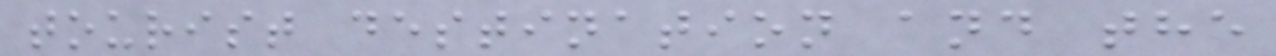tourist destination and the
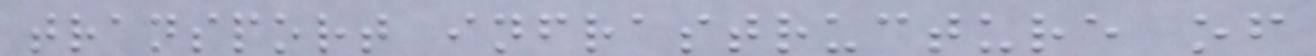transport infrastructure of
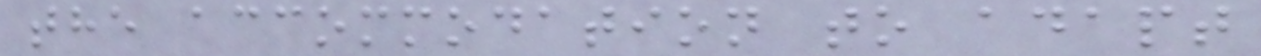the accommodation to adapt
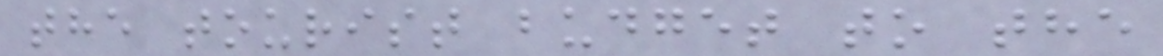the tourist budget to the
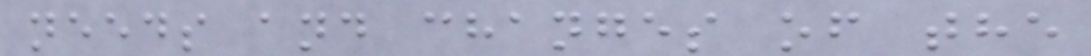needs and changes of the
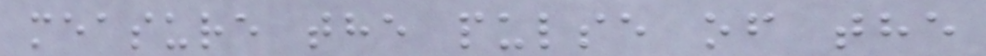measure the pulse of the
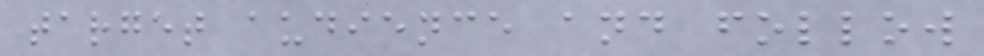target audience and follow
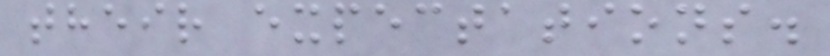their expectations.
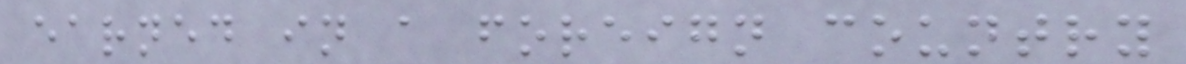earned in a foreign country
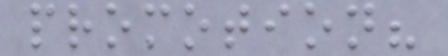promotion?
